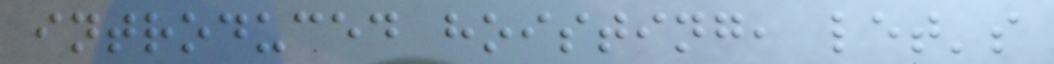introduced hoisting, let's
